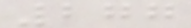277
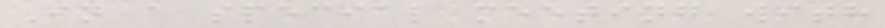In a special meeting with
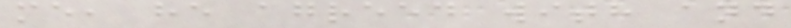me, he agreed with and
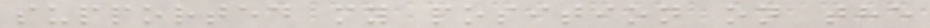supported my position on the
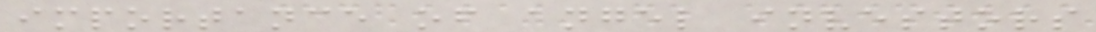importance of angel investors
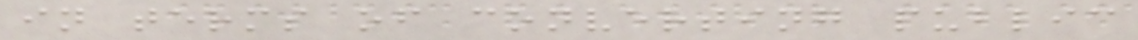in terms of converting public
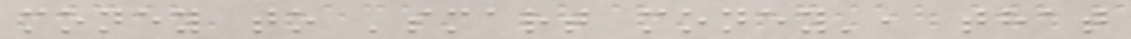money to 'smart money', that
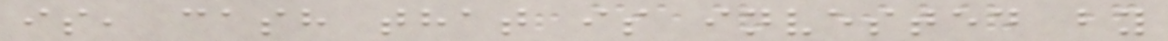is, cash that is invested by
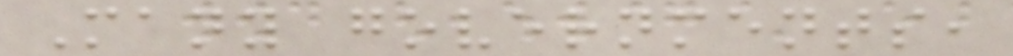Many governments,
